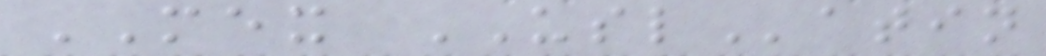MEX USLatin
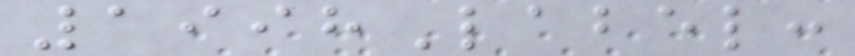1998Label:
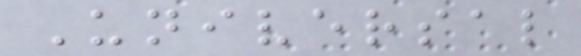Universal
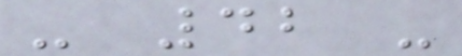- 42 -
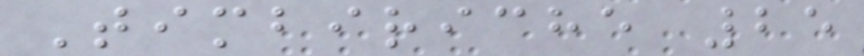Timbiriche 25
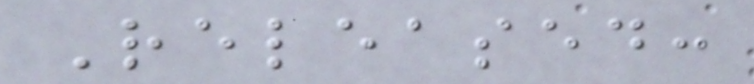Released:
